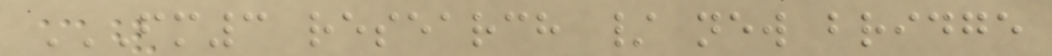FM3 RESEARCH / NEW BRIDGE
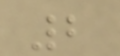2
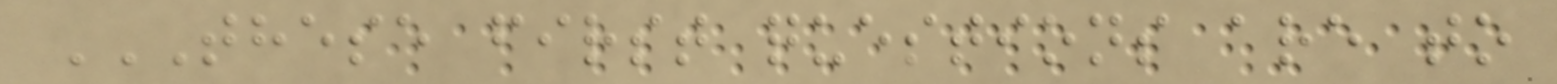THESE FIRST QUESTIONS ARE TO
